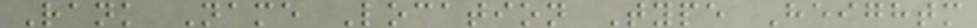Rank Name Location Type Heightm
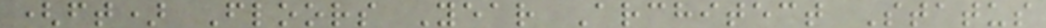(ft) Floors Year Architect Status
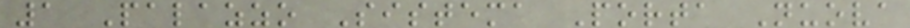1 Palazzo Sistema Porta Nuova
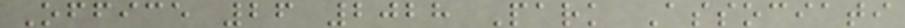Office 26 2028 Park Associati
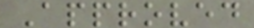Approved
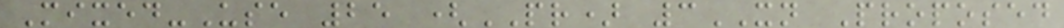Mixed-Use 25 (PR) 3XN Proposed
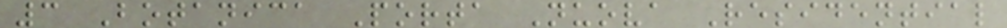3 Botanica Porta Nuova Residential
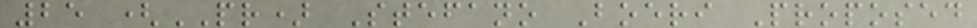25 (PR) Stefano Boeri Proposed
